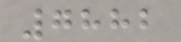7882
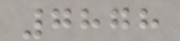7878
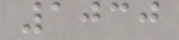1030
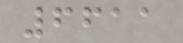6611
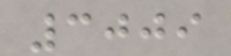3009
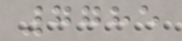7785
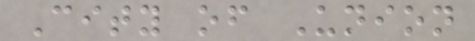City of Union
